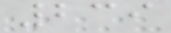239
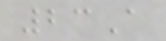23A
